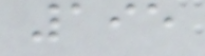195
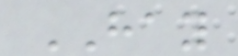HAY
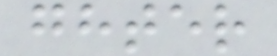ghter
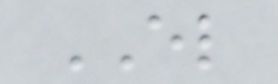EL
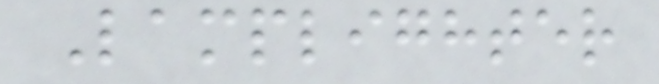Lamplighter
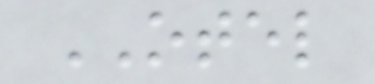OTEL
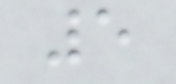5
